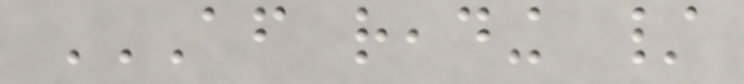AFTER READING /
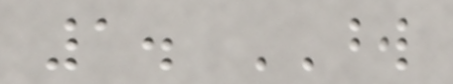1. WORD
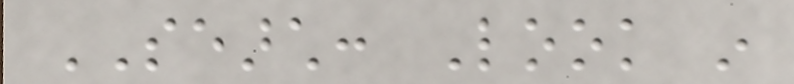SEARCH: Look in
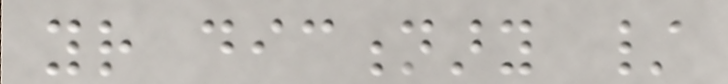your dictionary /
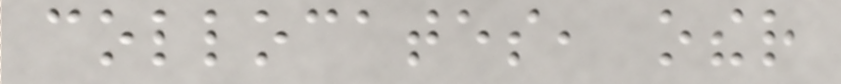collocates, other
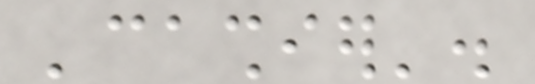'cashier'.
